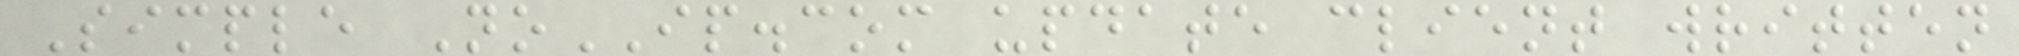Simple NoIP.com update client written
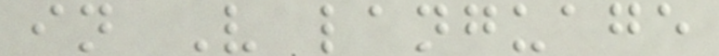in V language
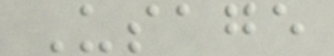Usage
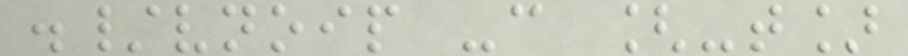./vnoip -c [-t]
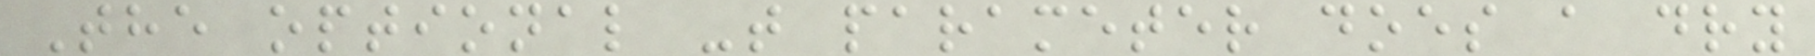The optional -t parameter does a dry
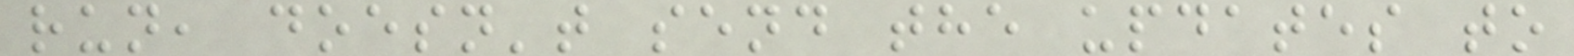run, doesn't send the updates to
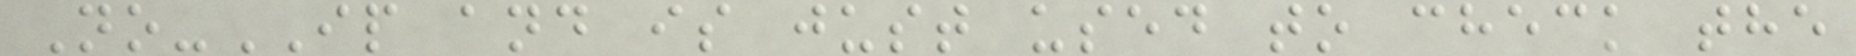No-IP and is just used to check the
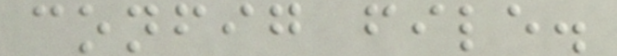config file.
